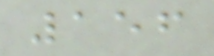156
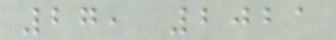27, 2021
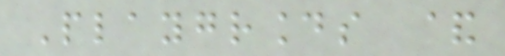Playgrounds &
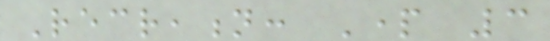Recreation: Part 3
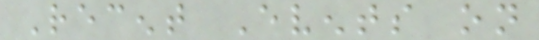Recent Events on
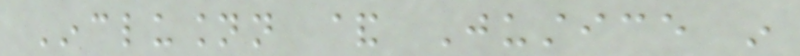Inclusionn & Justice in
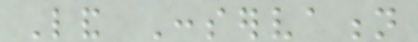Land Conservation
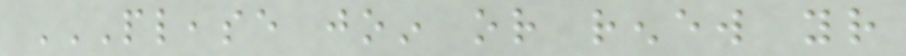PLEASE JOIN OR RENEW YOUR
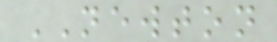NEWTON
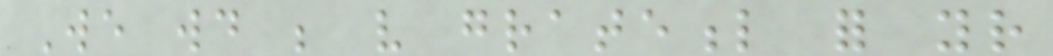We would be very grateful for your
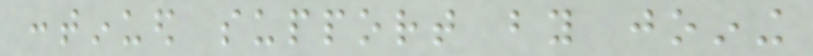continued support by joining
